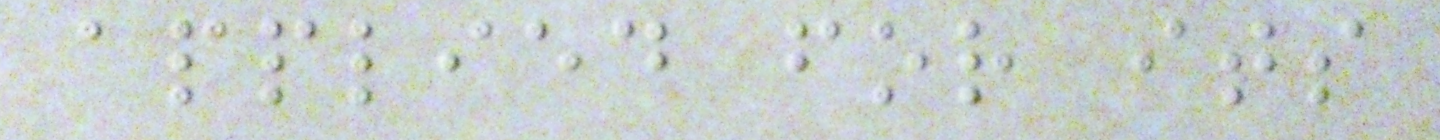applied for its
